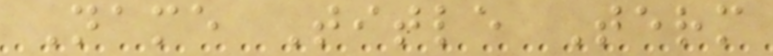Name Title Term
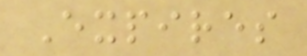Expires
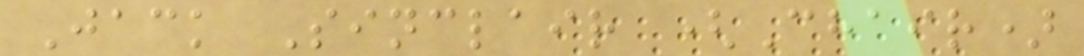Jack Sinclair (Chair)
